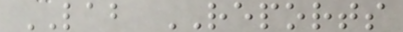LAB REPORTS
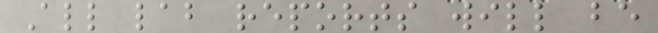All lab reports will be
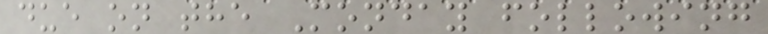due on the Monday following
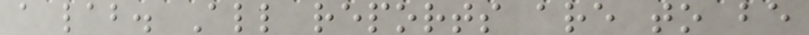a lab. All reports are to be
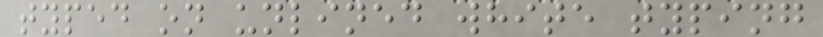typed on unlined white typing
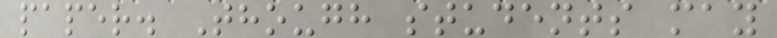paper. Though students may
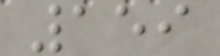159
